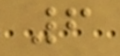6
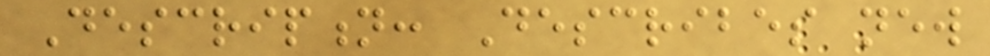Description: Describes new
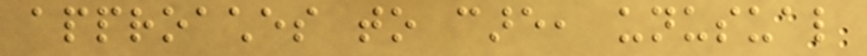approaches to care, unusual
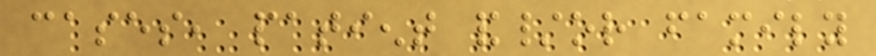cases, patient and/or family
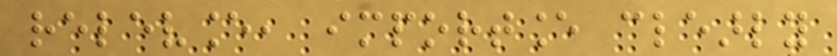relevance, importance clearly
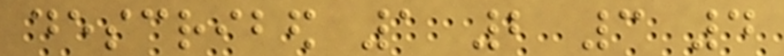described 1 2 3 4
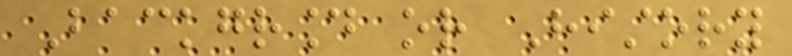Background or History
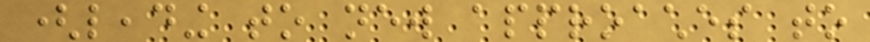(leading to new approaches to
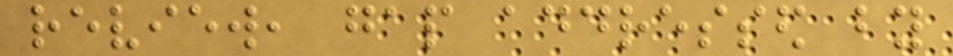review, gap addressed by
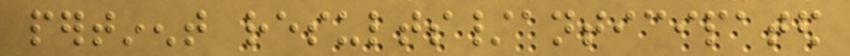pertinent results/anticipated
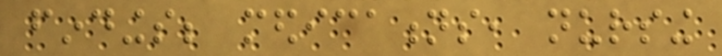findings; medications, nursing
